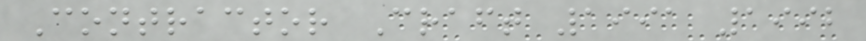Contractor Craft 1991 1992
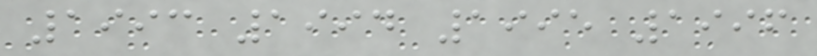1993 1994 1995 1996
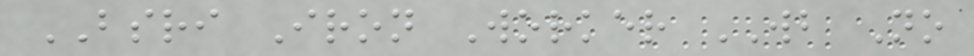BSRI Iron Worker WB No
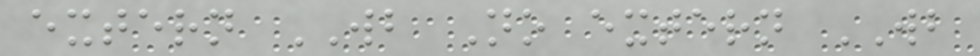extern WB No extern WB
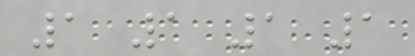1 1 1 1
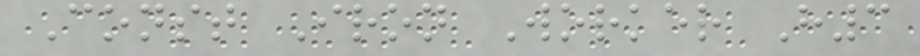Const Iron Worker H3
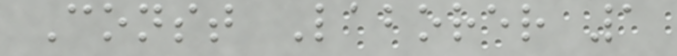Const Laborer 1
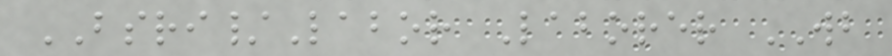BSRI/Labor Laborer WB
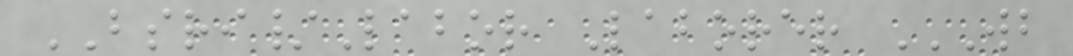BSRI/Labor Laborer WB
